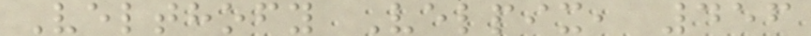Velthofy Velpix, 456
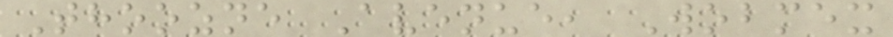Thoozne Avenue, Wobmex
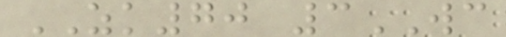ZK70 3WC
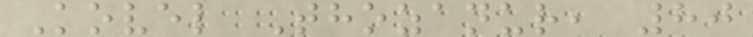Kovel Thozanur, 80
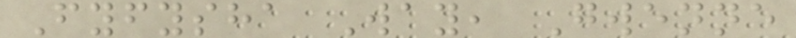Fyfysha Way, Gwenne
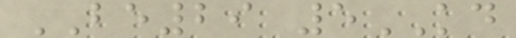BE29 5KD
